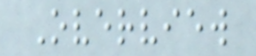Overview
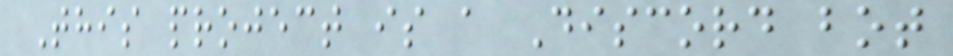This project is a Discord bot
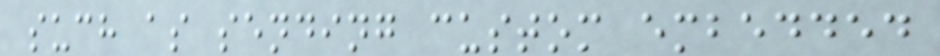such as sending custom embedded
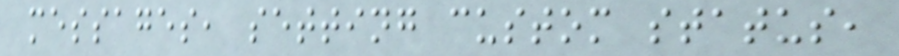messages, setting custom status,
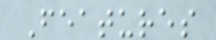Features
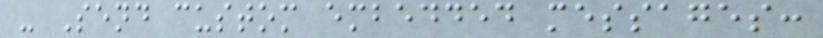- Send custom embedded messages:
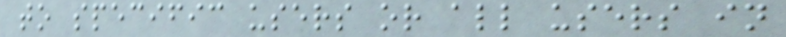to specific users or all users in
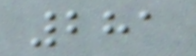281
